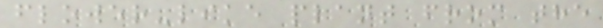flower-like plant from the
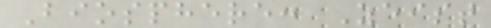Biosphere: Zeist
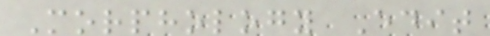Morphology Edit
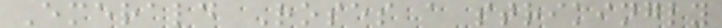Emerald Roses a strikingly
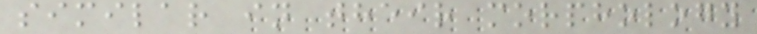similar in their morphology
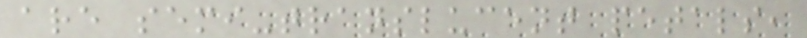are semi-translucent petals,
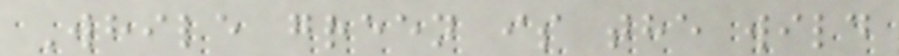While green is the wild
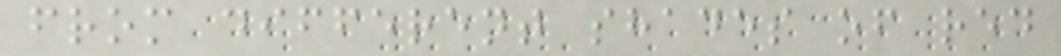from different shades of red
